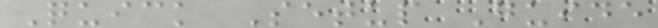Quick Setup Guide
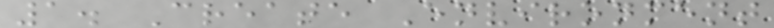1. Create Environment
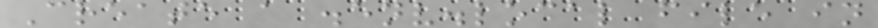Create a .env.local file in
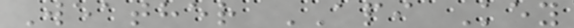Weather API Key
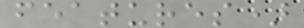features)
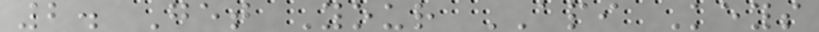2. Get Your API Keys
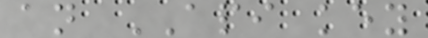an API key
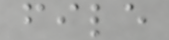file
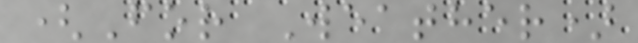(For Weather)
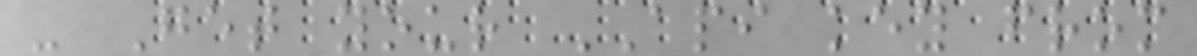- Get your API key from
